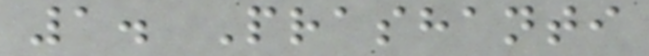1. Prashanti
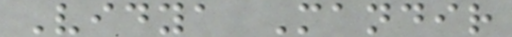Vidya Mandir
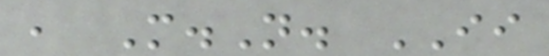, M.N. II
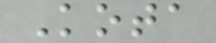Kota
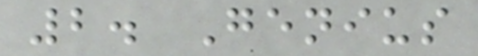2. Genius
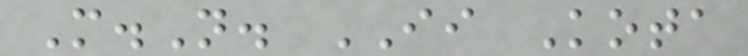M.N. II Kota
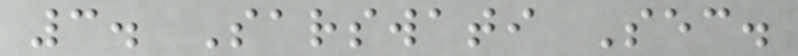3. Sarswati Sec.
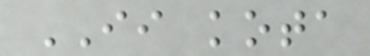II kota
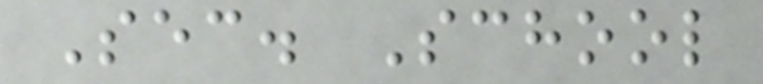Sec. School
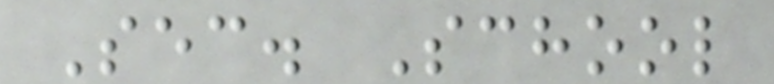Sec. School
